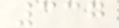337
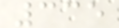335
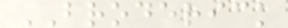BRODERICK
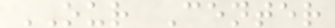OUR Center
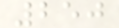250
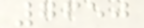7650
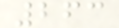263
